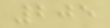205
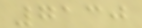7130
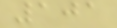101
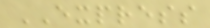EXPRESS
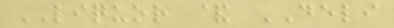LIQUOR & DELI
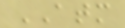ATM
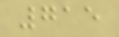715
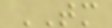TM
